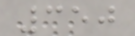350
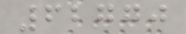62770
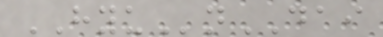HYUnDAI
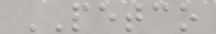PETCO
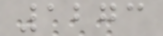1273
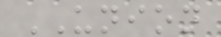UNION
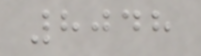8048
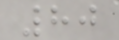80
